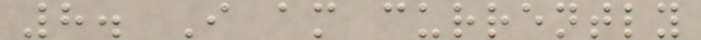8. I am currently
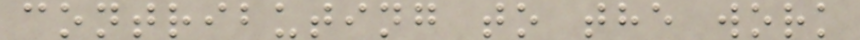contributing to the work
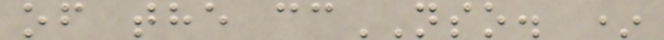of the ccNSO. *
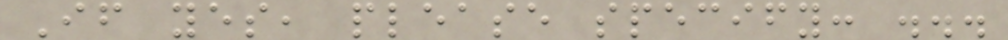If yes, please specify: ...
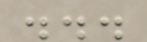...
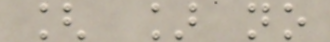[ ] no
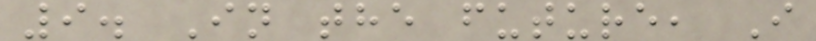9. In the future, I
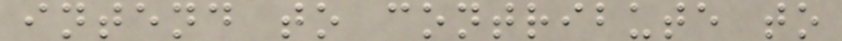intend to contribute to
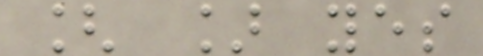[ ] yes
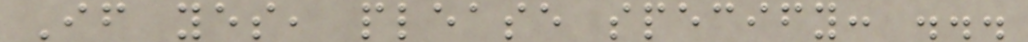If yes, please specify: ...
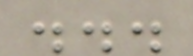...
